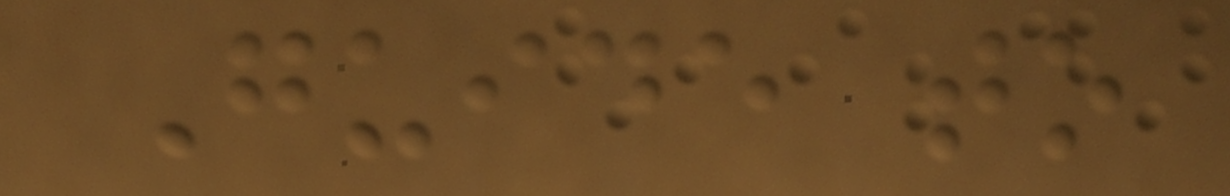Guide to
